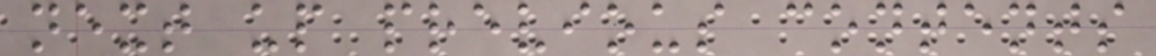next up previous contents
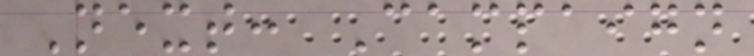Next: Campaign
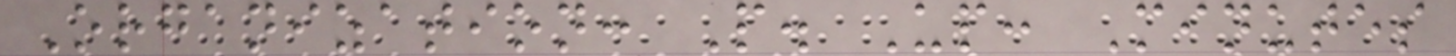Organization: P. Up: Minutes
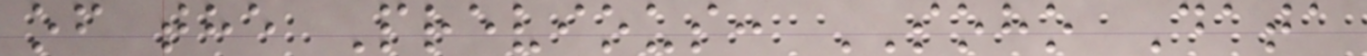of the Previous: SOHO Data
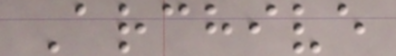Archive
